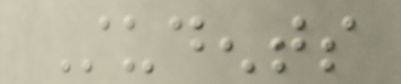Students
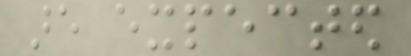are expected
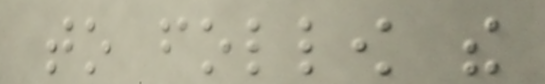to follow the
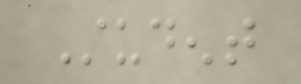Student
